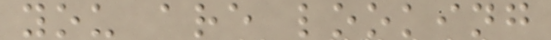you are looking
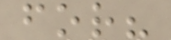for?
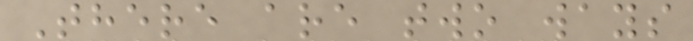There are two ways
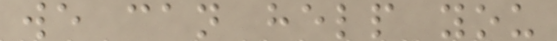we can help you
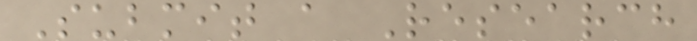Submit a Research
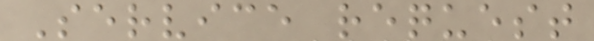Service request
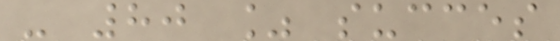- 80 % succes
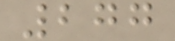277
